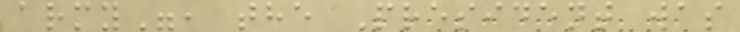army", the President was
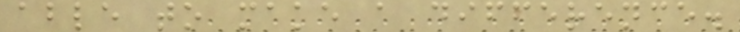able to make a difference.
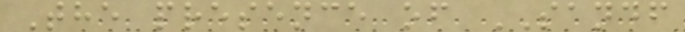The presence of SANDF
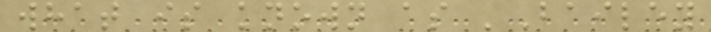what is known as 'Bailey
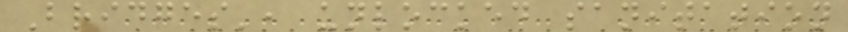Bridges', unlocked sanitation
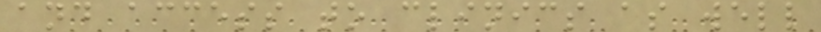and access to clinics as well
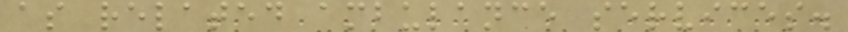as related ambulance services.
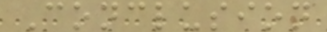Conclusion
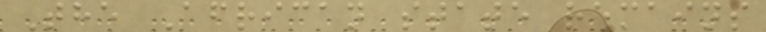The African state remains
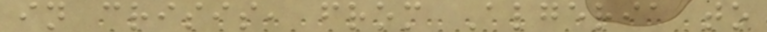in crisis, from Algeria to
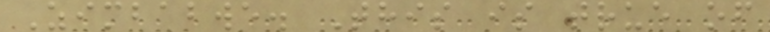Zimbabwe. This is true of
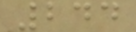244
